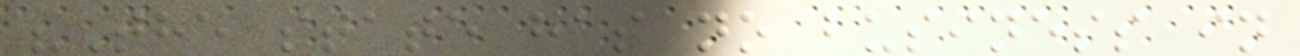"The state has no business in
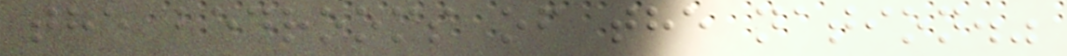the bedrooms of the nation."
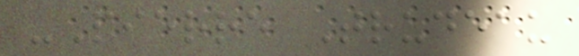-Pierre Trudeau
